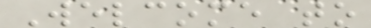Welcome to
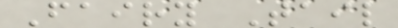Fairy Tail
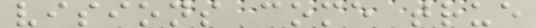visions come true
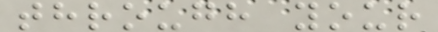through your
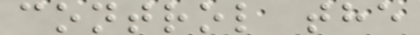control the
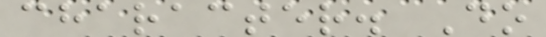character. Do
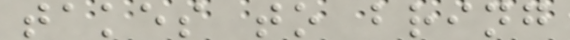takes to bring
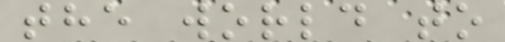the world to
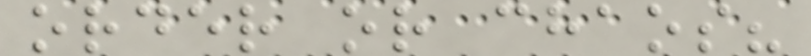order or chaos?
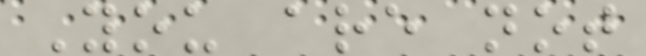You are not
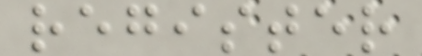register
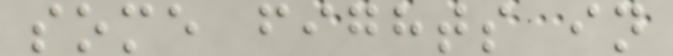some fights in
